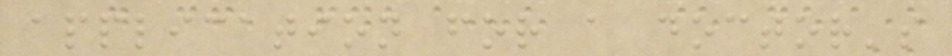application for a doctor's
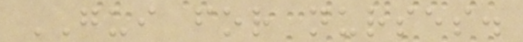GUI for nurses.
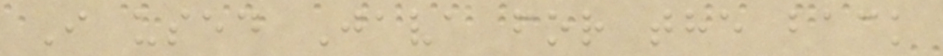I used Java for the back
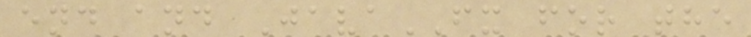end and JavaFX for the
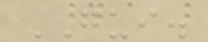GUI.
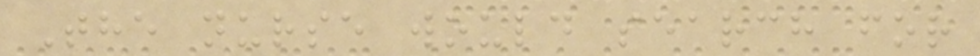The nurse would search for
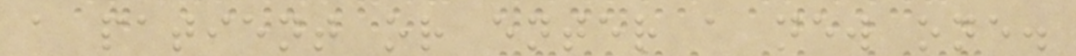a patient or enter a new one.
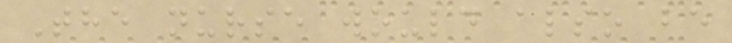The nurse would also be
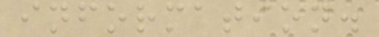information.
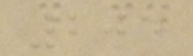205
